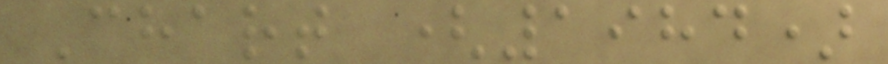Chart (1984)
